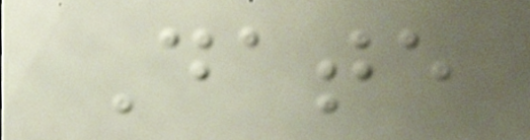Date
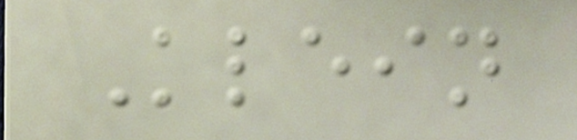Klein
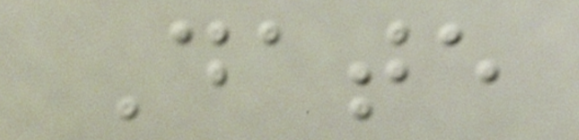Date
